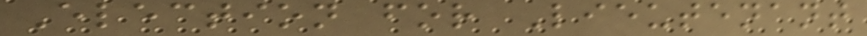Election for Lieutenant
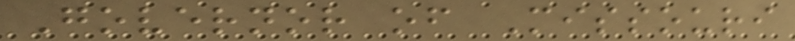Governor of Missouri
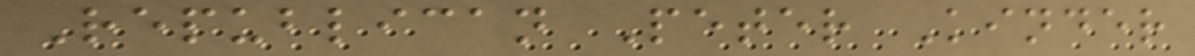Republican Peter Kinder
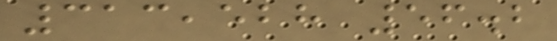313,528 56.2
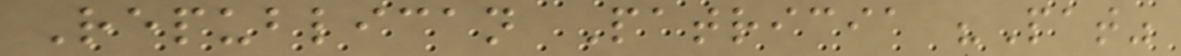Republican Patricia "Pat"
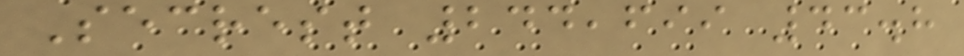Secrest 244,699 43.8
